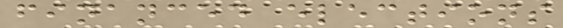financed elections
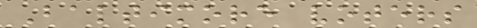Baltimore voters
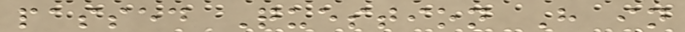passed Question H in
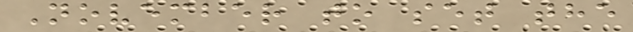November to set the
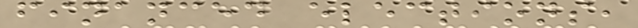financed elections,
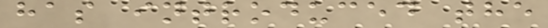has introduced the
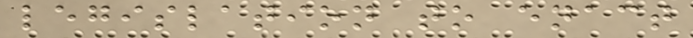legislation to enact
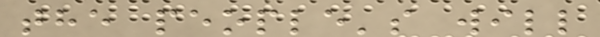the people's will
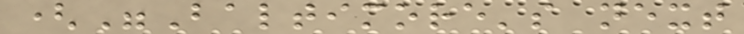("Baltimore's next
